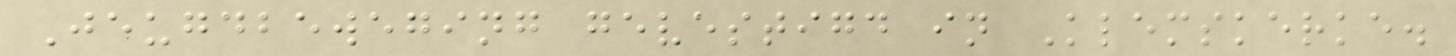Jeugdbeweging gevestigd in Klemskerke.
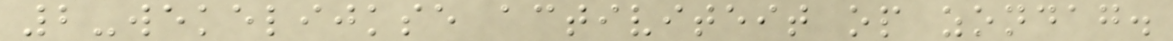2-wekelijkse activiteit op zondag.
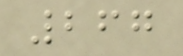267
